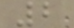2
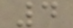4
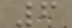6
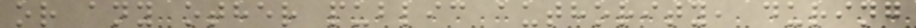or any other public authority, during
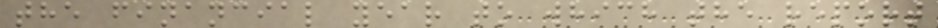the financial year to which the report
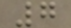7
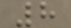8
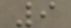9
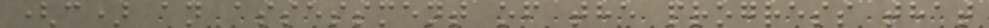(c) an assessment of the progress that
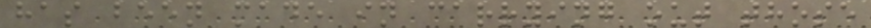has been made in carrying out those
